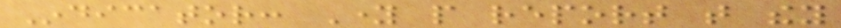Indicator: Young people report that they
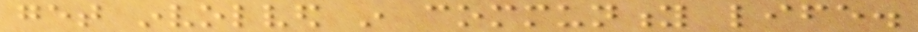get involved in community life.
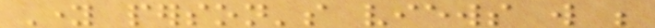Young person's views will be
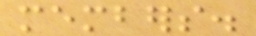members.
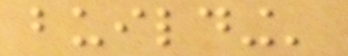building'
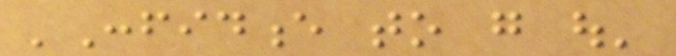'Confidence to go out'
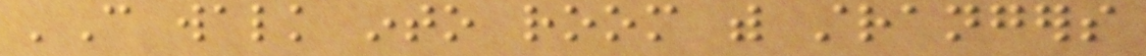'Can walk into room with strangers
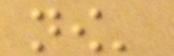now'
